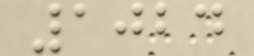1024
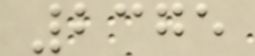2375
